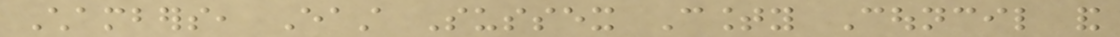Chambers, East Sussex County Council and
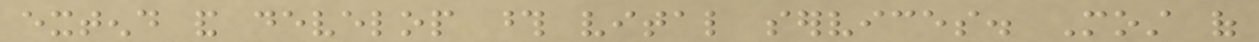extend and develop those vital services. Most of
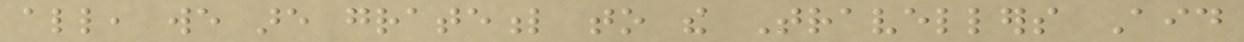all, we are grateful to the Travellers Aid
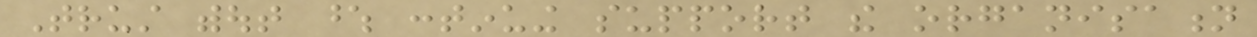Trust without whose continuing support the organisation
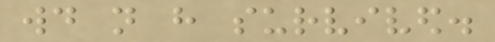would not have survived.
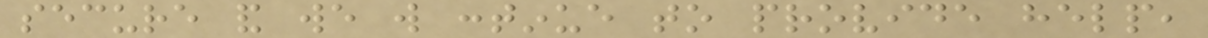secure and we will continue to provide help,
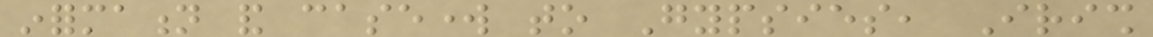information and casework to Gypsies, Irish
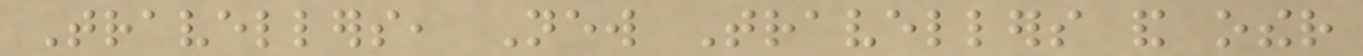Travellers, New Travellers and other
